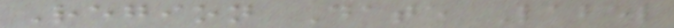Region Date Label
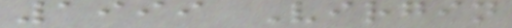1999 Virgin
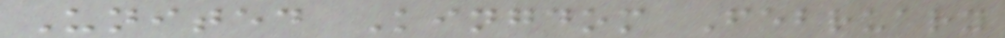United Kingdom February
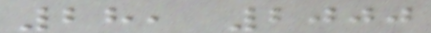28, 2000
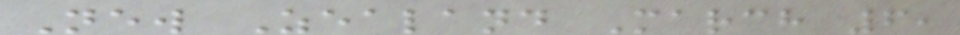New Zealand March 6,
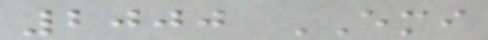2000 EMI
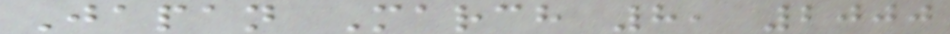Japan March 8, 2000
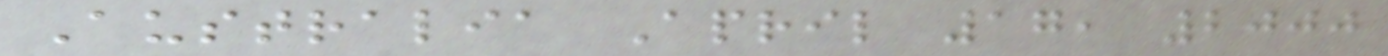Australia April 17, 2000
